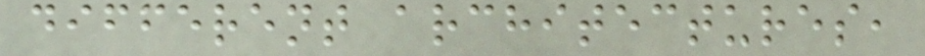different architectures,
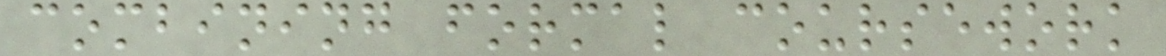combining formal coursework
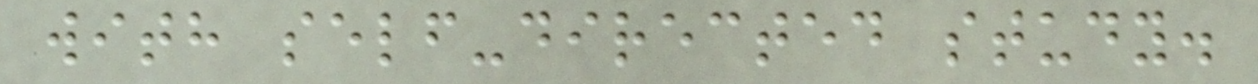with self-directed study.
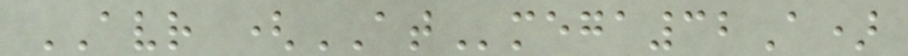AVR (ATmega32A)
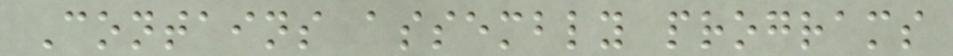Contains assembly programs
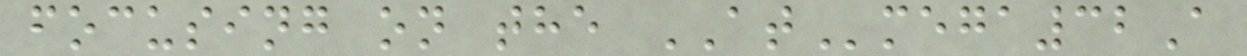focusing on the ATmega32A
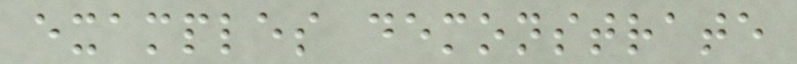examples demonstrate
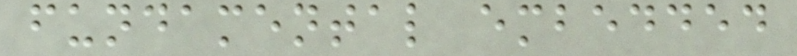fundamental embedded
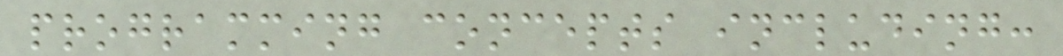programming concepts including:
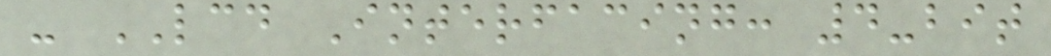- LCD Interfacing: 4-bit
